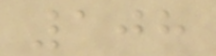108
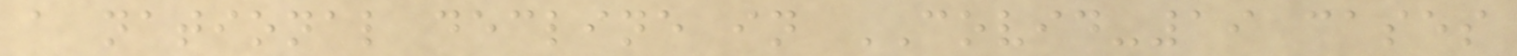a national decline in COVID-19 cases
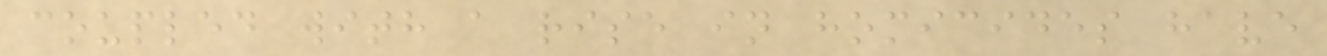coupled with a rise in homicides have
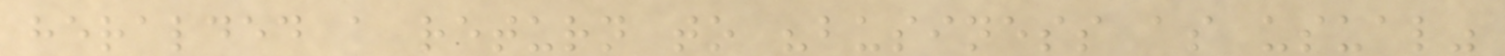heralded a return to "business as usual"
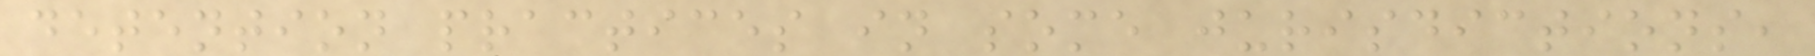detention practices in some jurisdictions,
